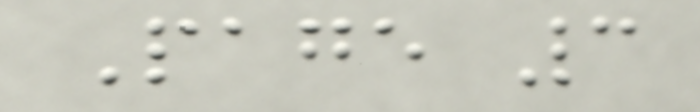Page 3
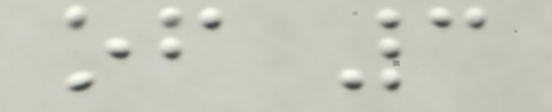of 3
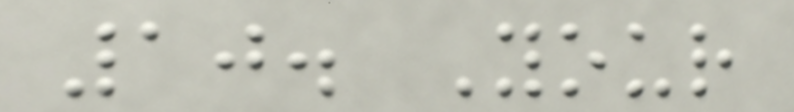10. Your
